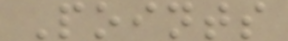Points
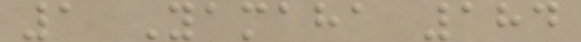1 Yamaha 184
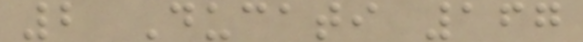2 Ducati 167
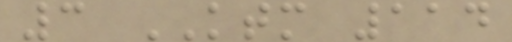3 KTM 114
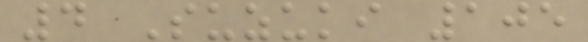4 Suzuki 105
